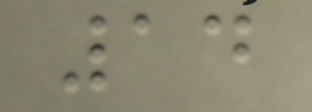14
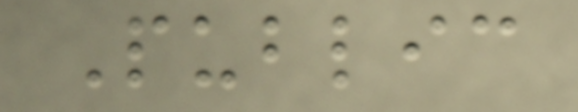Public
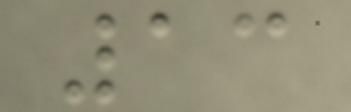13
